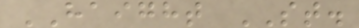HAIGHT ST.
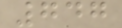747
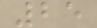25
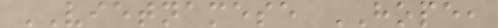VIETNAMESE HOPE,
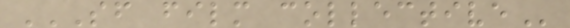SF FILM COLLECTIVE
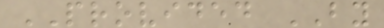PROVIDED BY
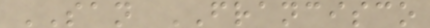SAN FRANCISCO
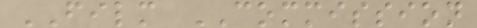FILM COMMISSION
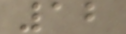12
